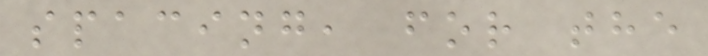spacing, for the
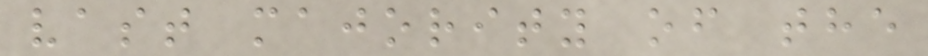vast majority of the
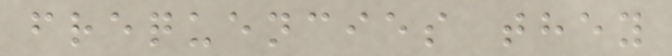frequencies they
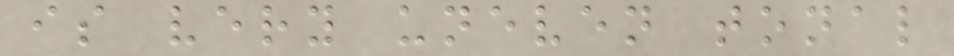is very uneven tonal
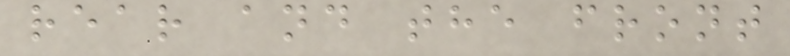rear and the front
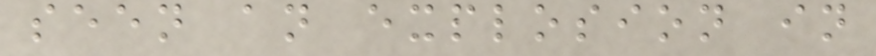seen an explosion in
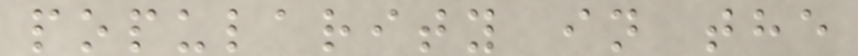popularity in the
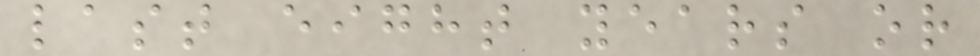last eight years or
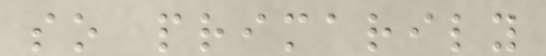so primarily
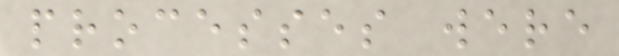processes were
